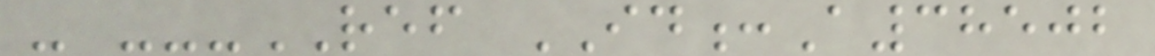- ---REF ID:A38502
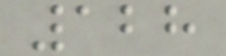128
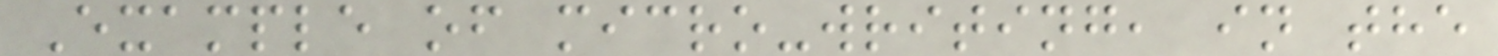Example of micro-writing, in the
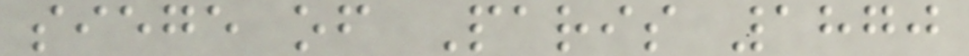siege of Paris 1870
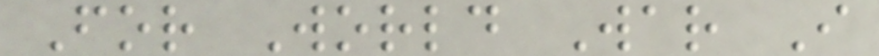For World War I
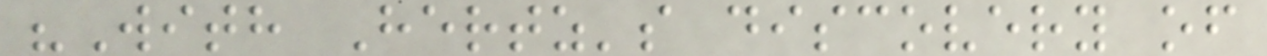"With Hertz's discovery of
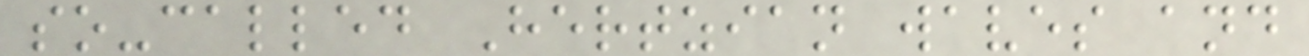so-called Hertzian waves and
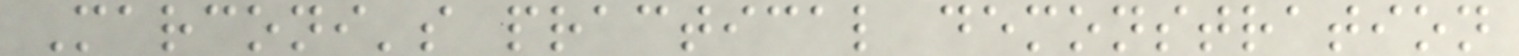Marconi's practical demonstration
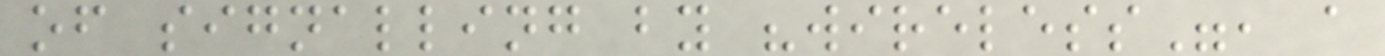of signalling by "wireless", a
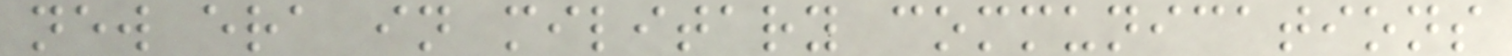new era in military communications
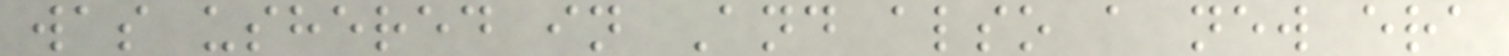was ushered in And also a new era
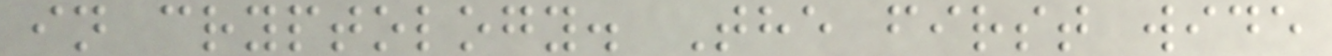in cryptology. The first wide
